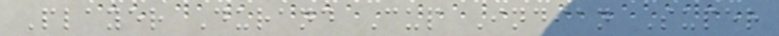Player Durand Cup Indian Super
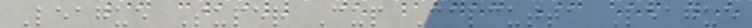League Super Cup Calcutta League
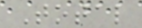Total
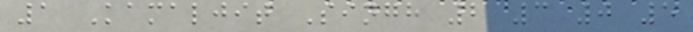1 Kamaljit Singh 2 3 0 5
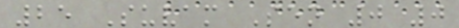25 Suvam Sen 0 0
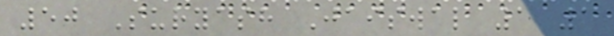50 Suryash Jaiswal 1 1
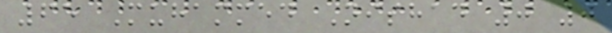65 Muhammed Nishad 0 0
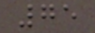75
